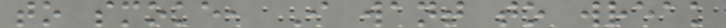to smoke, I want to wreak
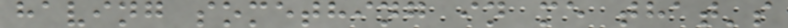having something in me that's
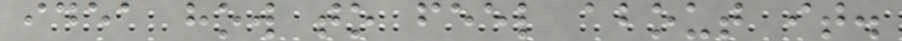idea how to feel about it.
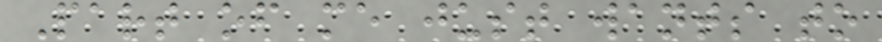Part of me just wants to
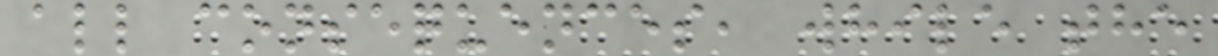all consequences, while the
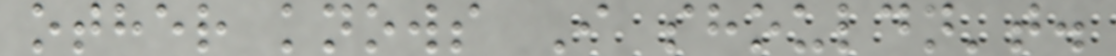other knows I shouldn't.
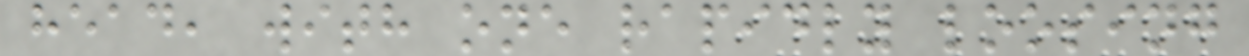head, with one rapidly loosing
